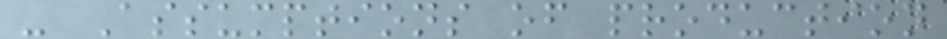- Assumptions of production
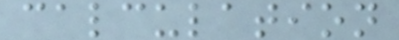calculation
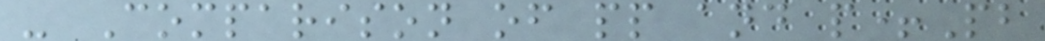- Comparison of pp and p+Pb
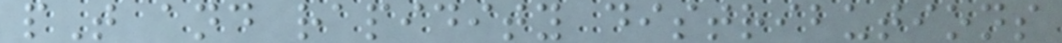pT and rapidity distributions
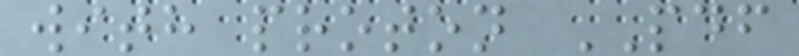with proton PDF
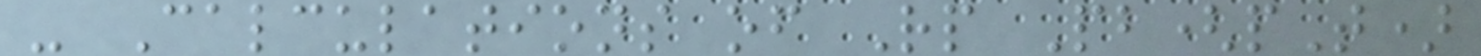- Calculations of Rp Pb(pT)
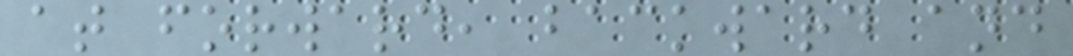at forward, backward and
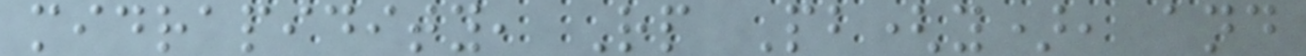midrapidity, Rp Pb(y), and
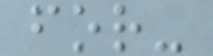for-
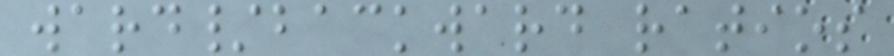ward/backward ratios
